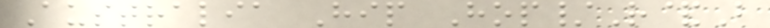Australia Hip Hop/R&B
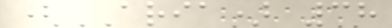(ARIA) 38
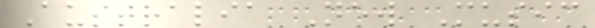Australia New Music
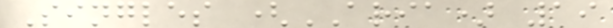Singles (ARIA) 19
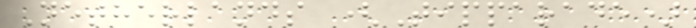Netherlands (Tipparade)
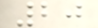20
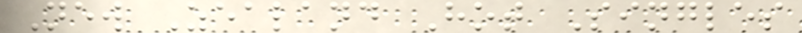New Zealand Hot Singles
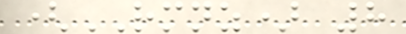(RMNZ) 8
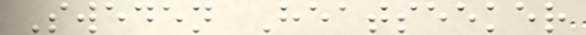Sweden Heatseeker
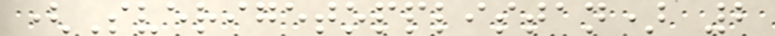(Sverigetopplistan) 2
